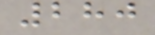280
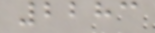2283
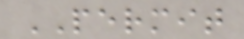PERMIT
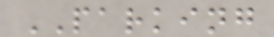PARKING
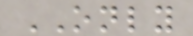ONLY
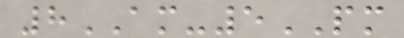8AM-5PM
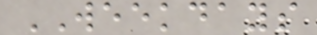WEEKDAYS
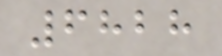6828
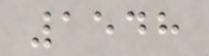1548
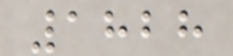1828
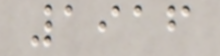1916
